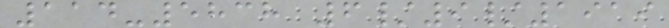114-5838 6/9/1919
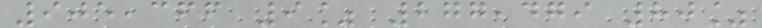905,366 9% 277,479 80%
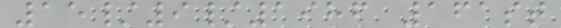15/9/1986 161st
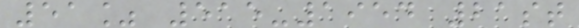51% 515-1954 21st
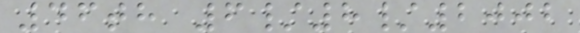46th 6/8/2002
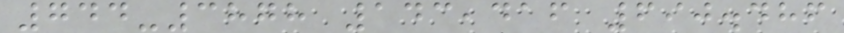744-3878 143,416 690.486
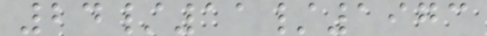24/11/1973
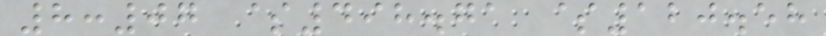8:07 $498.71 $120.58
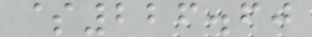$226.60
